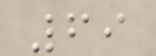69
